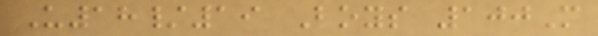U18/19 Boys 100M
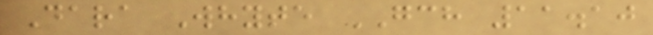Dara Whyte GCH 11.10
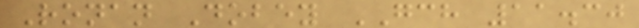Ronan Dobey GCH 11.30
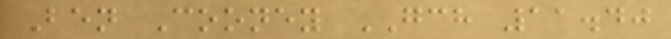Ben Cooney GCH 11.40
